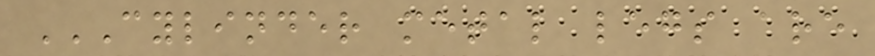CYLINDER METAL LEGS ARE
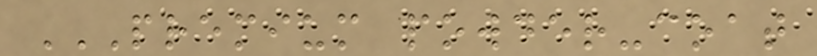PREMIUM POWDER-COAT
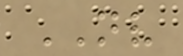NV
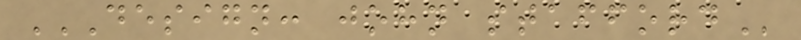DESIGN: JOHN STAFFORD
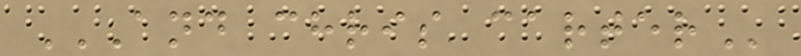AND CHRIS CARTER
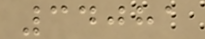34081
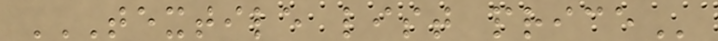TEXTILE LIST PRICE
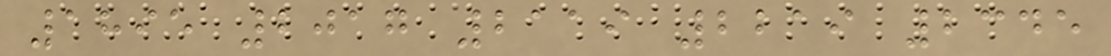1895 2017 2119 2219 2345
